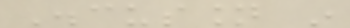Discussion in
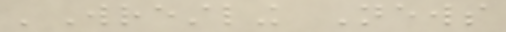'Wrestling News
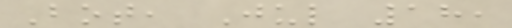Bot, Jul 18,
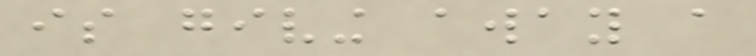is giving away a
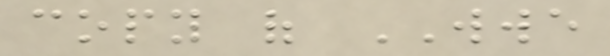copy of WWE
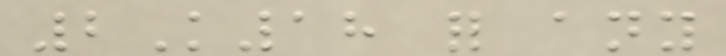2K18 for any
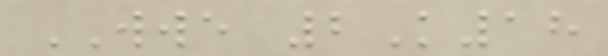WWE 2K18
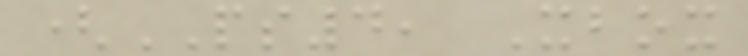(PS4, Xbox
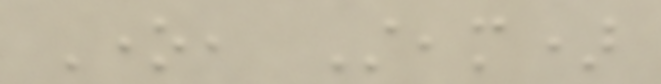One, Steam)
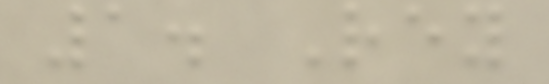1. Rey
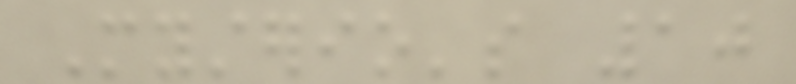Mysterio's 10
